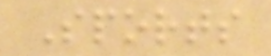Sports
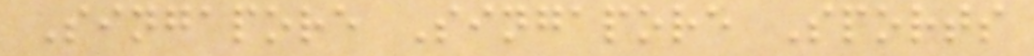Singapore Singapore Sports
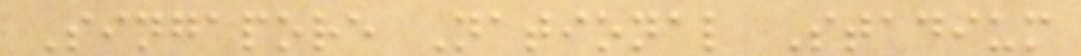Singapore National Stadium
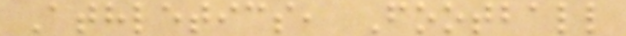Athletics, Football
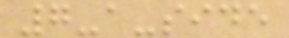7-a-side
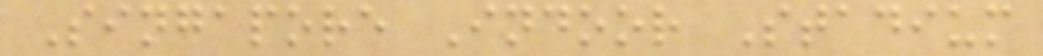Singapore Indoor Stadium
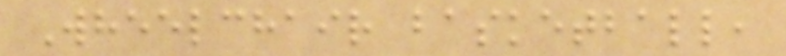Wheelchair basketball,
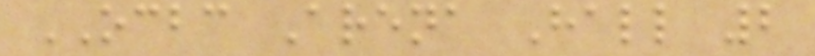OCBC Arena Hall 2
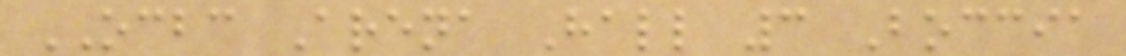OCBC Arena Hall 3 Boccia
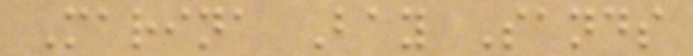Marina Bay Sands
